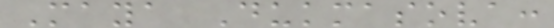Maya Dukmasova:
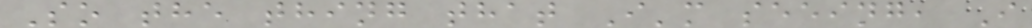So the thing that I'm seeing, I
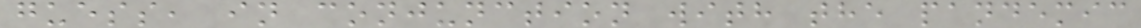guess, in conjunction with the pandemic
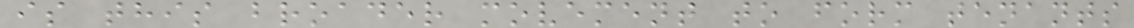is this broader movement to form tenants
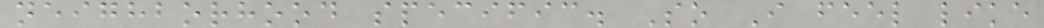neighborhood specific. So I feel like
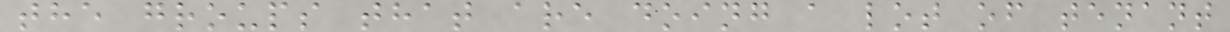the groups that are doing a lot of tenant
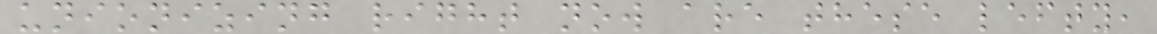unionizing right now are these lefty,
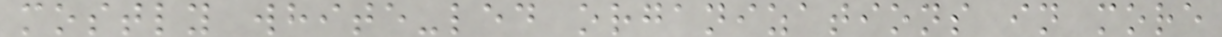mostly white-led organizations in more
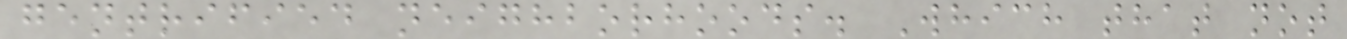gentrified neighborhoods. Which that not
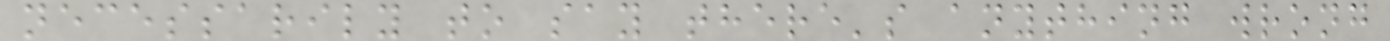necessarily to say there's anything wrong
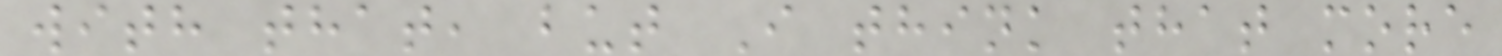with that, but I think that more
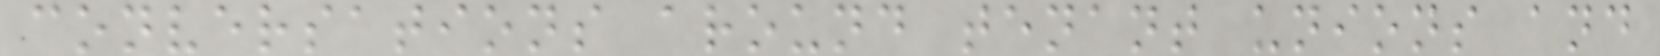conversations around tenant unions and
